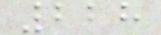228
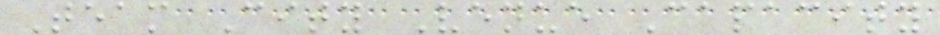Team City Venue Capacity
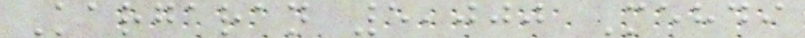Kargaran 5,000 Mehdi
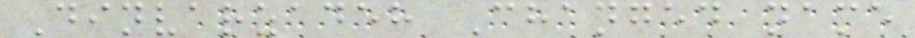Dinvarzadeh Changed name
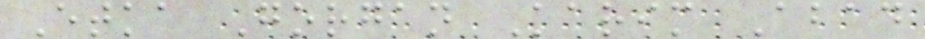Etka Gorgan Karim Abad
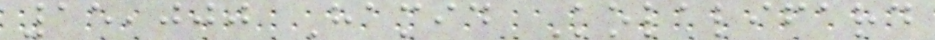15,000 Hamid Kolalifard
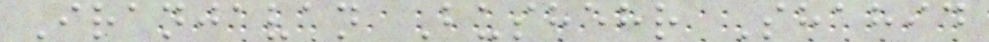Iranjavan Bushehr Shahid
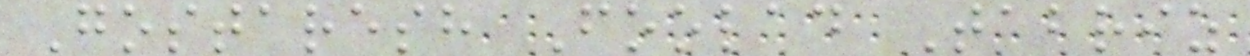Gostaresh Foolad Tabriz
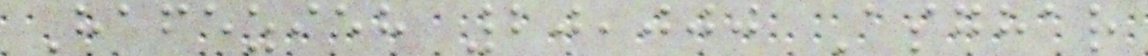Hafezieh 20,000 Asghar
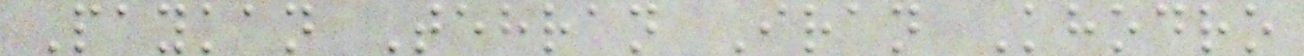Paykan Tehran Iran Khodro
